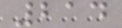214
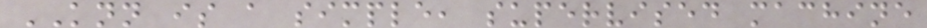KNN is a simple, supervised machine
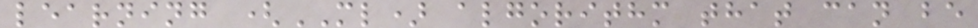learning (ML) algorithm that can be
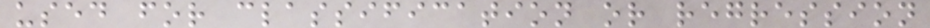used for classification or regression
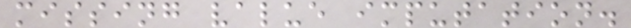missing value imputation.
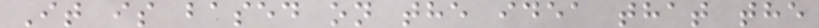It is based on the idea that the
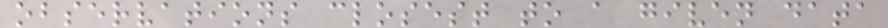observations closest to a given data
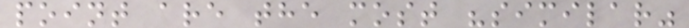point are the most "similar"
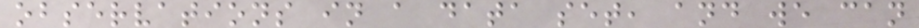observations in a data set, and we can
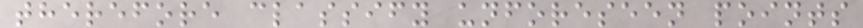therefore classify unforeseen points
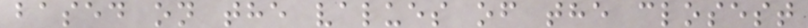based on the values of the closest
